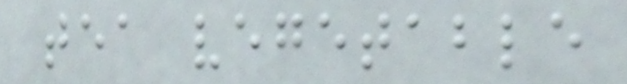tea vegetable
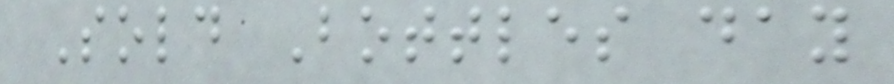Sold Bottles day
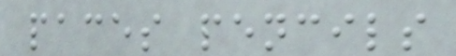paces pencils
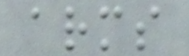arms
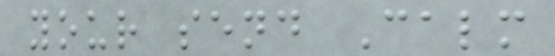your send Calm
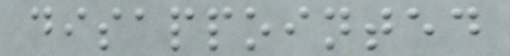disappointed
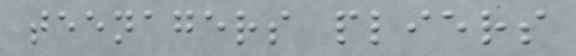teenagers pliers
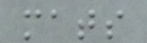mats
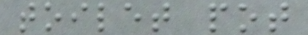toilet pot
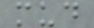mud
